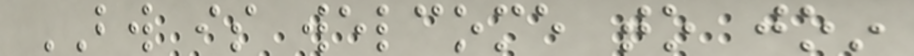BW is welcome to join
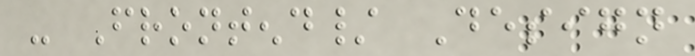- Frontend/ Design
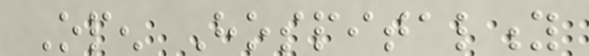Open Hospitality
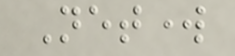Network
